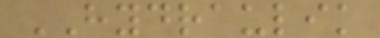HYDRAULIK
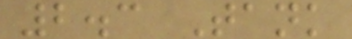2.3 Tank
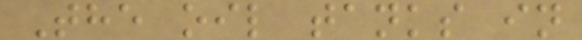The oil tanks in
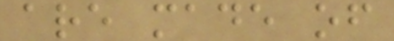are made of
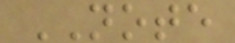NOTE
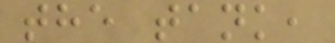the tank,
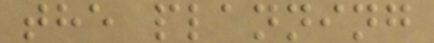the planning
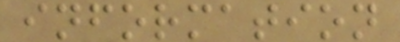information
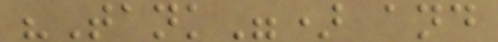"Tank") and
